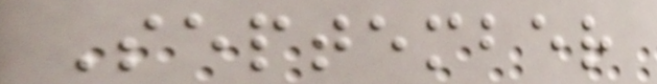September
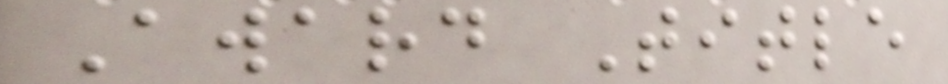Award Title
